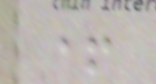+
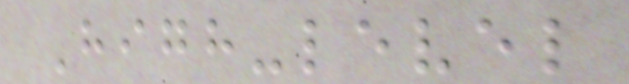High-level
